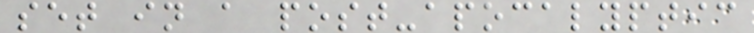set in a post-apocalyptic
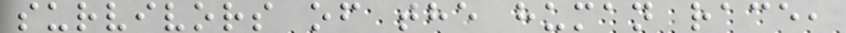survivors of the human race,
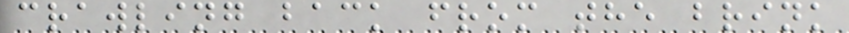crawling back from the brink
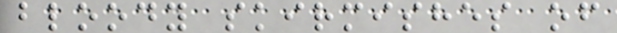bloody skirmishes of
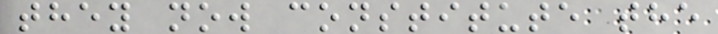they now constitute the
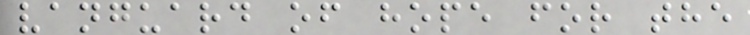vanguard of hope for the
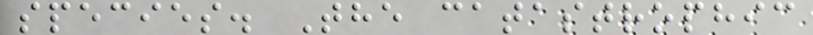species. The catastrophic
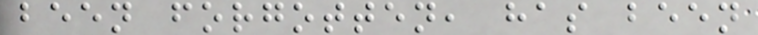been forgotten, has been
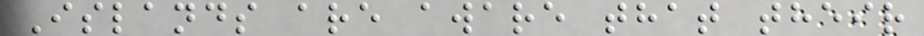Islands are aware that their
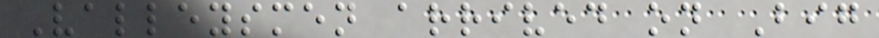Valleysmen arrived on Big
